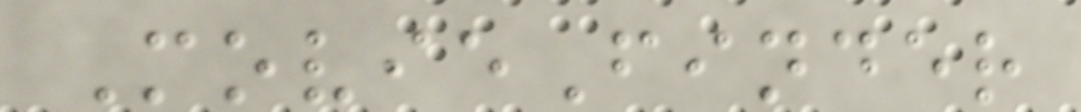MovieFinder
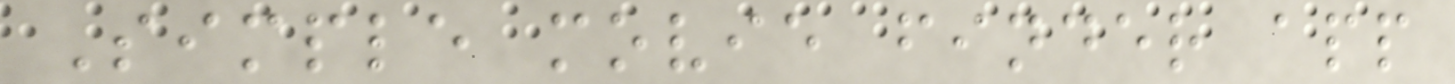Simple movie finder app
